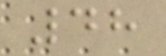48
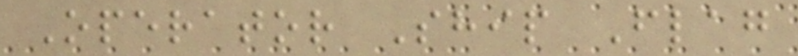Operator Ship Flag
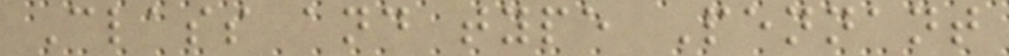Class and type Pennant
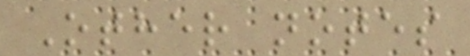Other notes
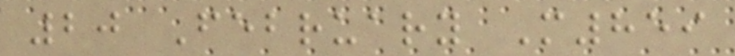20 February M859
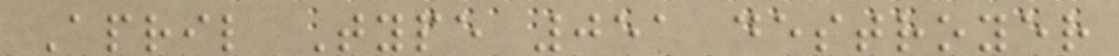April Type 051 destroyer
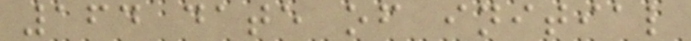164 date of initial
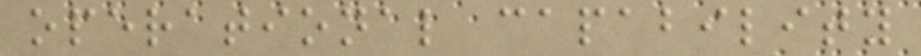operational capability
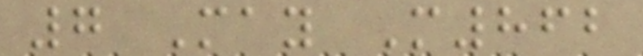7 May M862
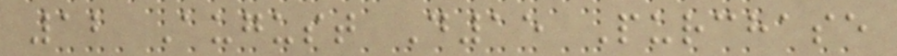12 August D15 Purchase
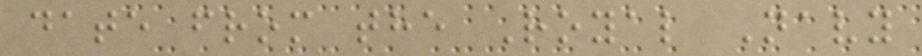date from the Royal Navy
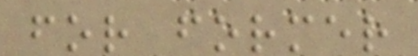for former
